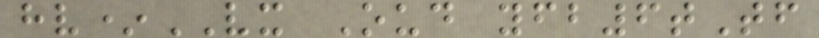hv*VX Oud yfb6tTf
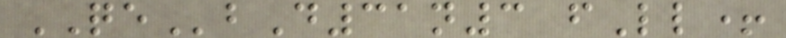QEbD31n3 fLl+
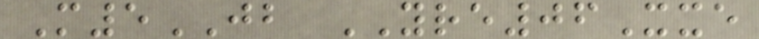M5JB YRE06Xxe
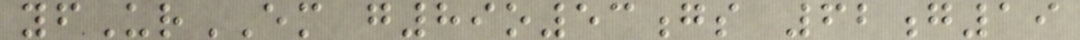yfUrEM g89o53gs 62g19
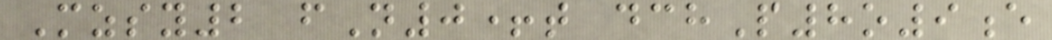Mzsy2 fN0+t dchP8o9e
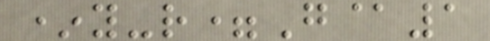*y-r=G@1
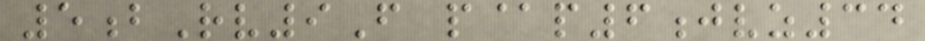5bRv9F p@p6jvz34
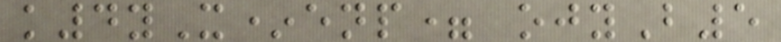k4yX*enp= ojyB5
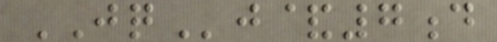JQj&7d
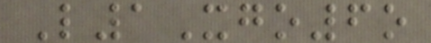L1Xgo6o
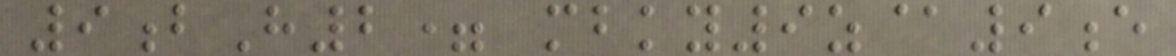9bH2= mbky9z@9e
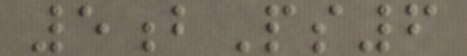5bPs6
